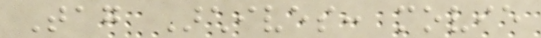Tag Archives: movie
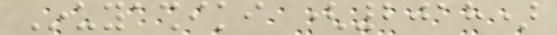Inuyashiki (2018)
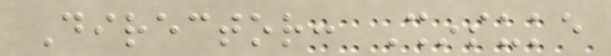Director: Shinsuke
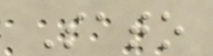Sato
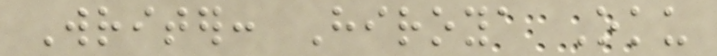Writer: Hiroya Oku
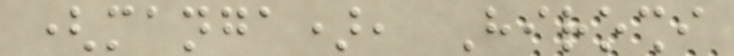(manga), Hiroshi
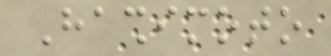Hashimoto
